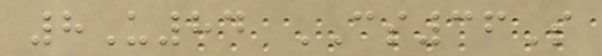8U84 CS36S
